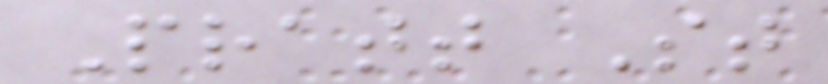Pratt St
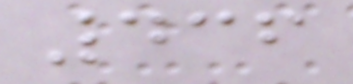436
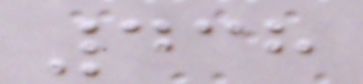438
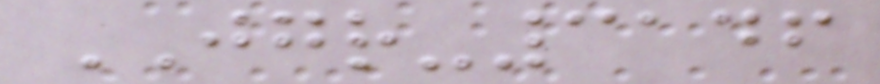JGR-3146
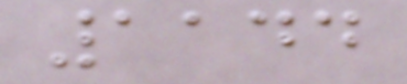1144
